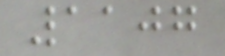1107
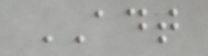ADT
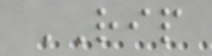RIP
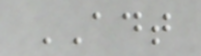ADT
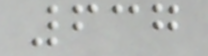637
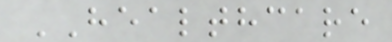HEALTHCARE
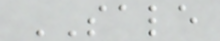SALE
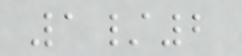1/2
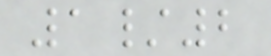1/2
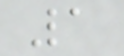1
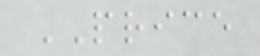PRICE
